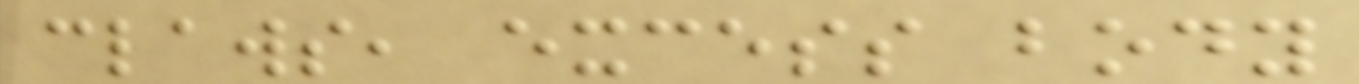claws, excess body
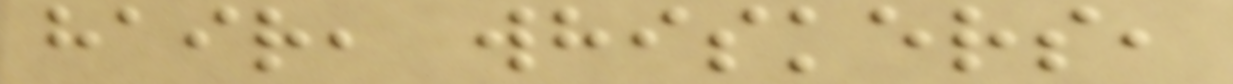hair, whiskers,
